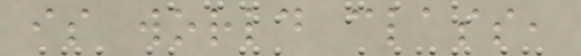is world class,
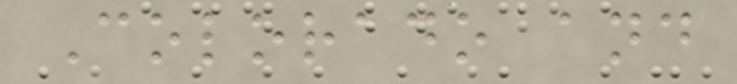Colorado and
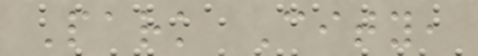Park City,
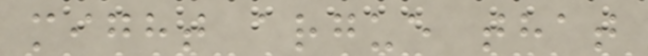might argue that
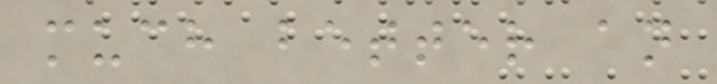much better an
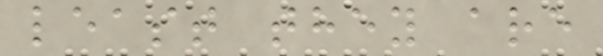least they are
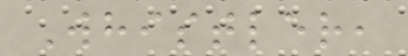Whistler,
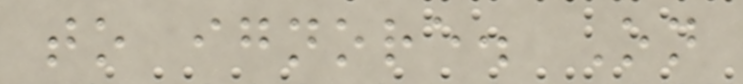to ignore. On
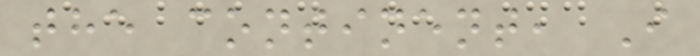the continent, I
